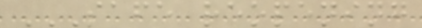SAFE REOPENING
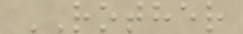ROTHER
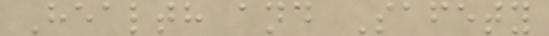Health and Safety
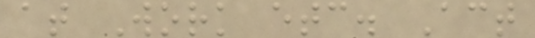at Work etc. Act
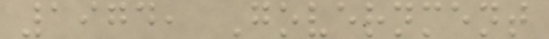1974, Government
